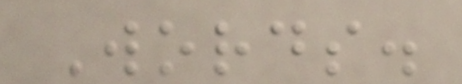Words.
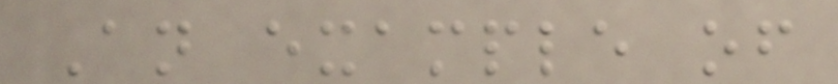An example of
